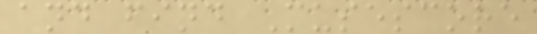and find Musescore
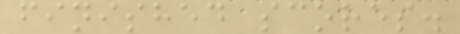finished scores.
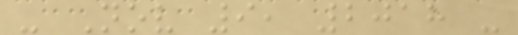- Nov 9, 2018 -
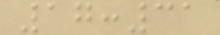17:31
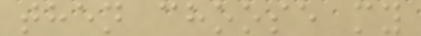then choose my
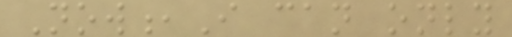Now,I can only
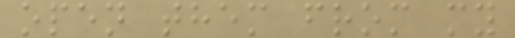open them from my
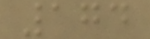174
